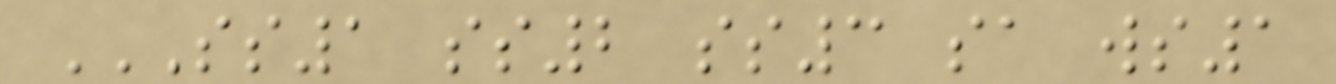SS1 SS2 SS3 SA WS1
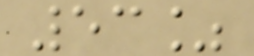53%
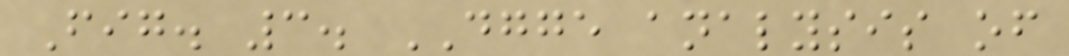Fig. 3. DGGE analysis of
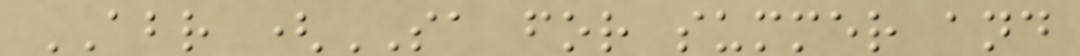ABR (SA for summer and
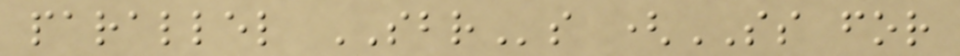parallel SBRs (SS for
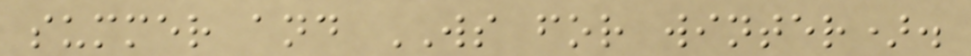summer and WS for winter).
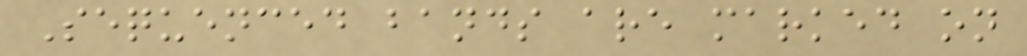Sequenced bands are marked on
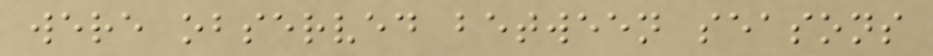were observed between seasons
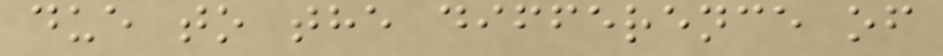due to the difference of
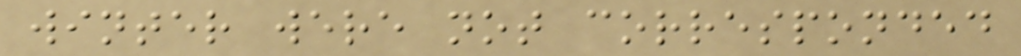winter were not corresponded
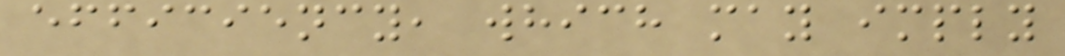efficiency, which may imply
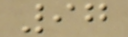97
